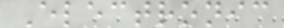Electronic
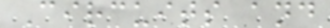Circuits and
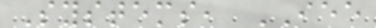Systems, IEE
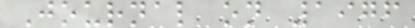Journal on 1976
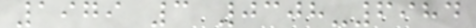1979 3 0308-6984
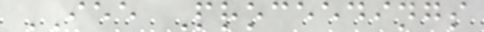IEE Proceedings
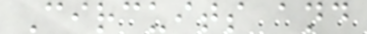Circuits and
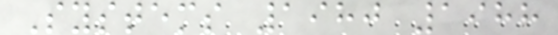Systems 1980 1988
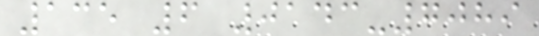135 6 0143-7089
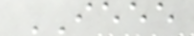IEEE
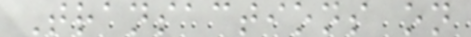Transactions on
